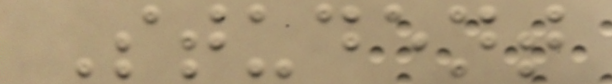Student
